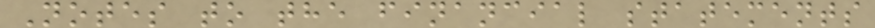Notes to the financial statements
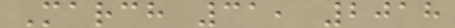March 31, 2018
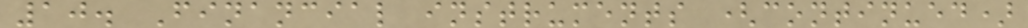10. Financial instruments (continued)
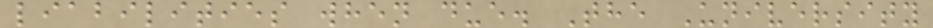liabilities when due. The University
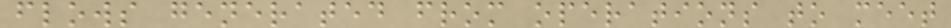flows generated from operations to meet
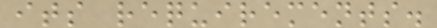its requirements.
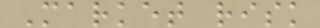Market risk
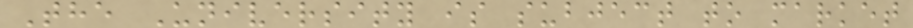The University is subject to market
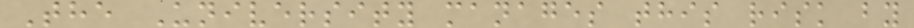The University manages this risk by
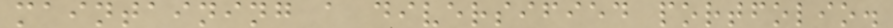maintaining a diversified portfolio.
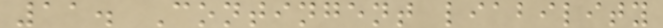11. Contingent liability
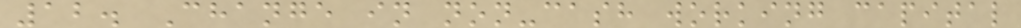12. Change in non-cash working capital
